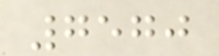7570
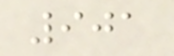901
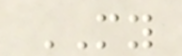MY
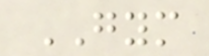GYM
